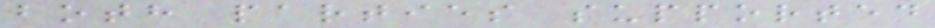both parties supported
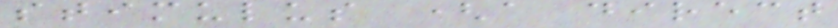stimulus (a direct
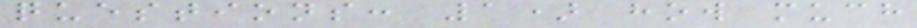questions: 1) how much
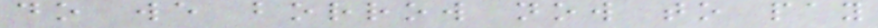do we borrow now to pay
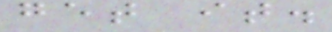get it.
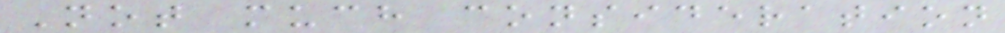Not much consideration
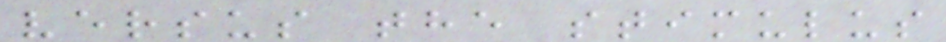versus the stimulus
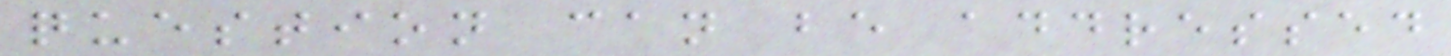question can be addressed
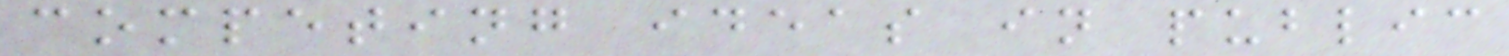competing ideas in public
